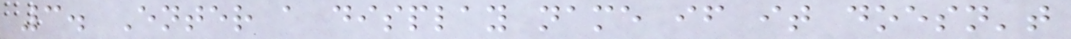3. Enter a display name if it doesn't
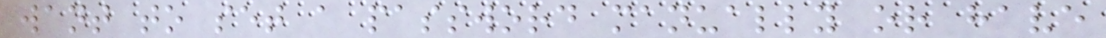want to set a password manually or have
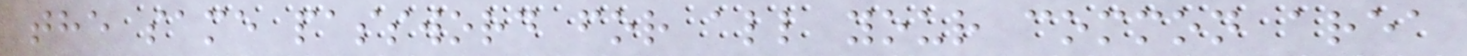the same password for all your common area
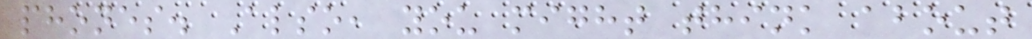phones. Also, you might think about
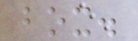box.
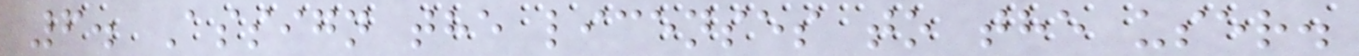6. Assign the licenses to the user.
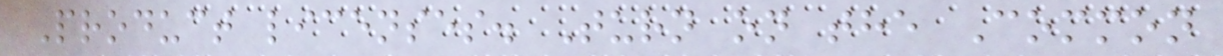Product licenses. Turn on the Common
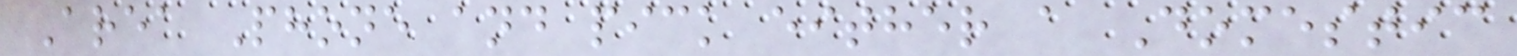Area Phone and pick either a Domestic
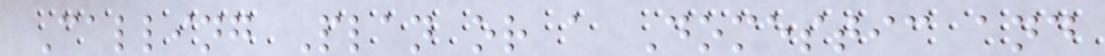Calling Plan or a Domestic and
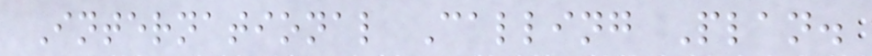International Calling Plan.
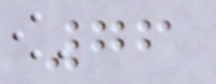76
